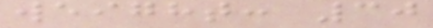weight: 30
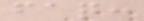faq:
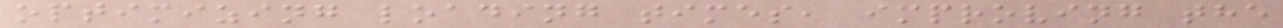optimizing loading times, improving the
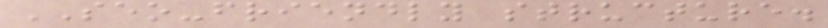SEO-friendly structure.
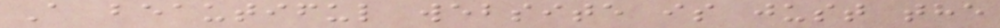A beautiful website is just the
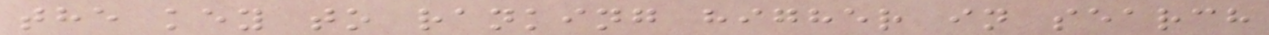the key to ranking higher in search
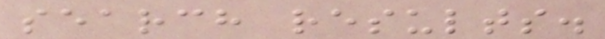search results.
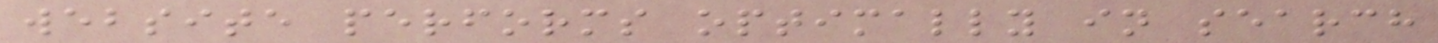website performs optimally in search
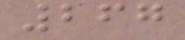267
